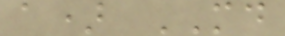a) MD
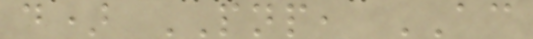d) PNP, AC
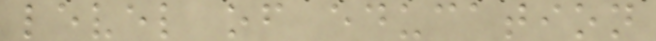level of education
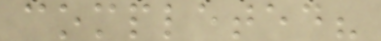completed?
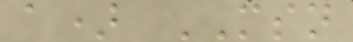a) MSN
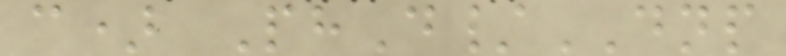c) PhD/DNP
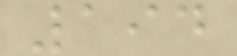194
